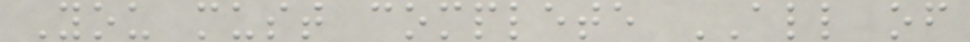You must complete ALL of
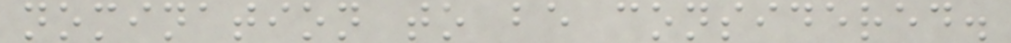nomination to be considered.
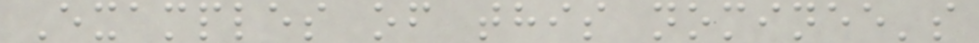Examples of this nominee's
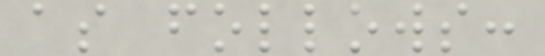as follows:
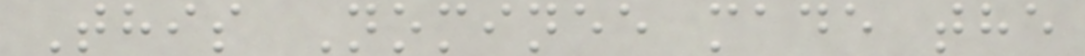This Nominee made the
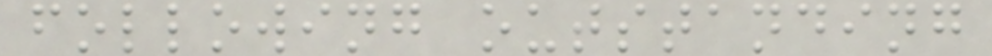following outstanding
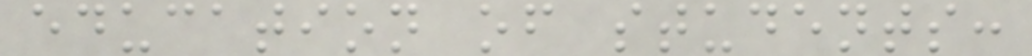education of students:
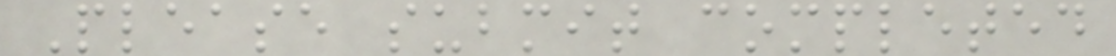Please submit completed
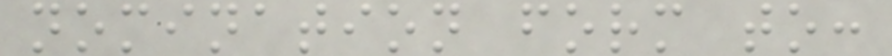nomination form to:
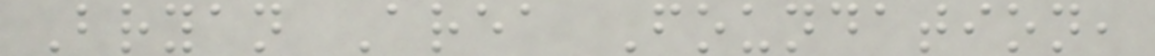Bryan Area Foundation,
